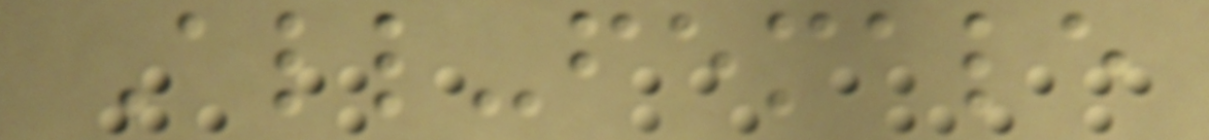All-female
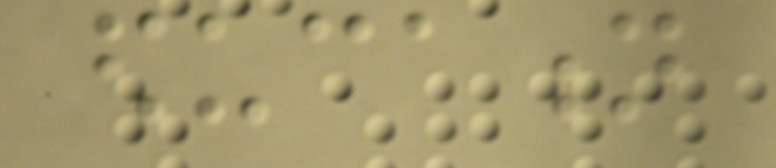education
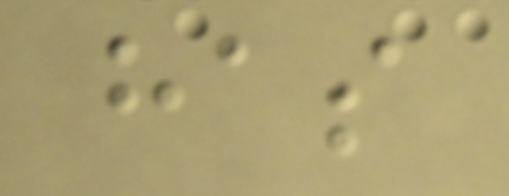has
